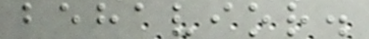behavior.
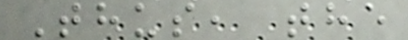Thus, the
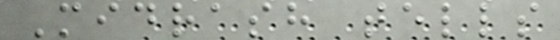Midrash tells
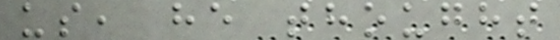us, he thought
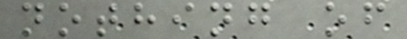nothing of
